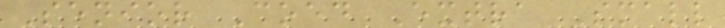Senior Coed Extra Small
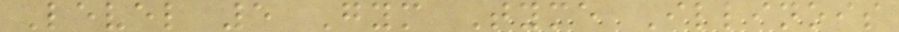Level 5 Gym Tyme Illinois
